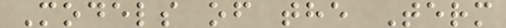Models of the Term
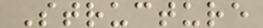Structure
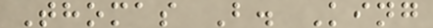Thomas B. King
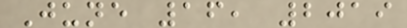June 16, 2019
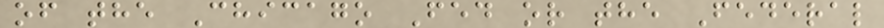of the Chicago Fed or the Federal
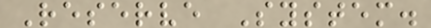Reserve System.
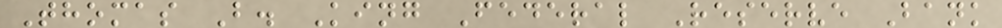Thomas B. King Federal Reserve Bank
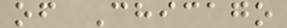of Chicago
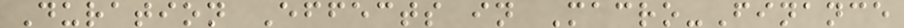Duration Effects in Macro-Finance
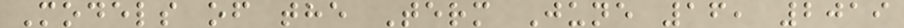Models of the Term June 16, 2019
